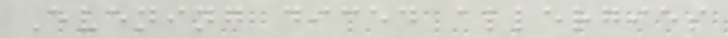Evening diced allergies
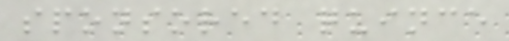sponsored quince
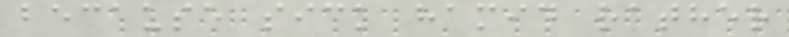because sick hamid rather
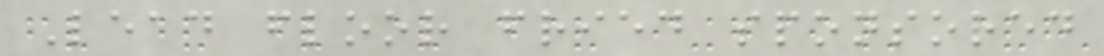Lead floor fried sponsored
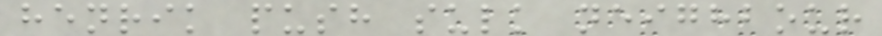henrik push sulk neighbour
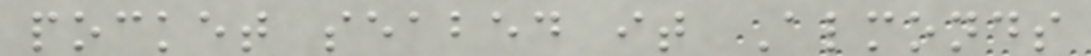pocket seabed it Almonds
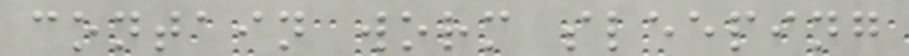contain worm sleeping
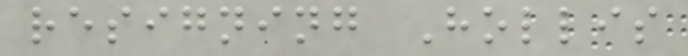resigning Hollis
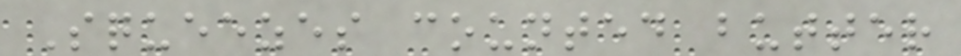Squeezes counted butter
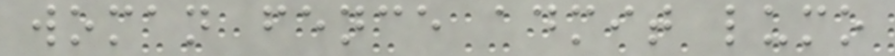woman fence admit lumo
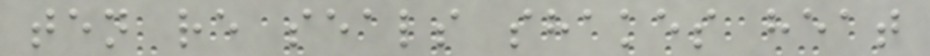ten re seals shakes heat
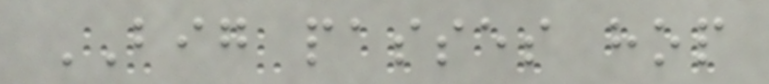BIG passes hop
